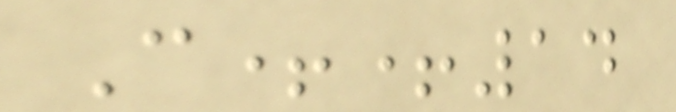C++14
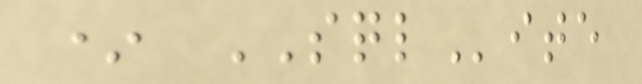* SQLite
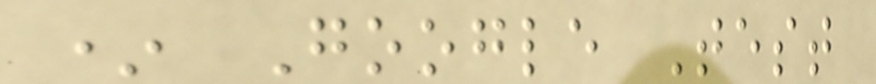* Google Test
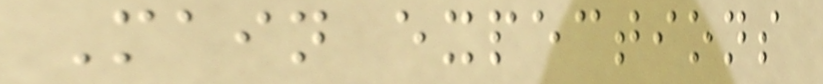Main expections
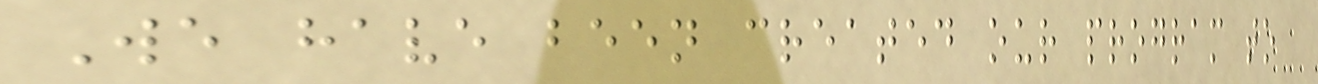We have been created our program to
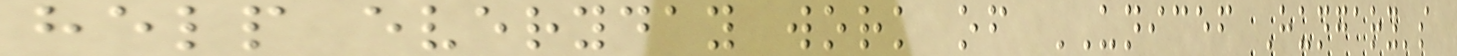help everyday work of UNICEF Hungary's
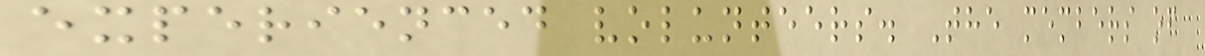experienced volunteers. The members of
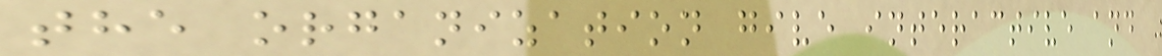the organization give interactive and
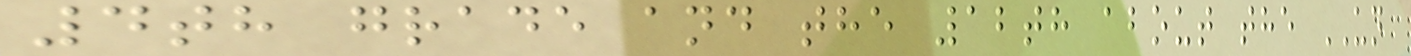4th grade and the 12th about the UN
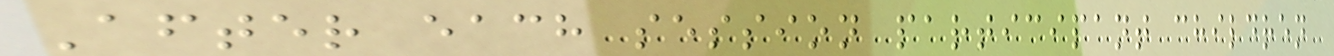After each session participant children
